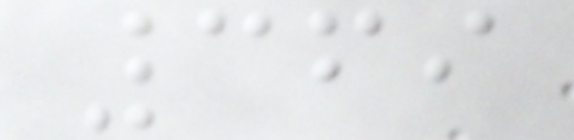369
